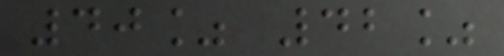40% 42%
